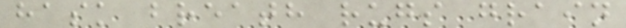hask breath rugs grain
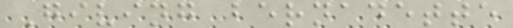Giving bernadette
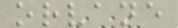orvane
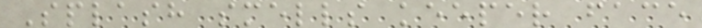Splash smells keeper face
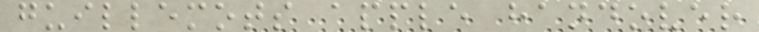guillemots apple handover
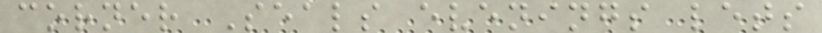corner Seals evenings lets
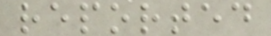reported
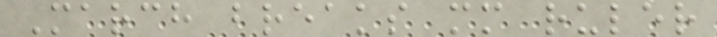March breaks mm ruler
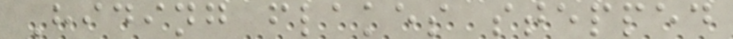Hiding flakes stepped
